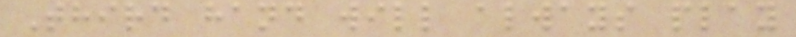Third hand will always play
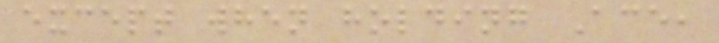except when holding Ace,
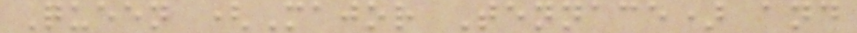Queen (Major Tennace) and
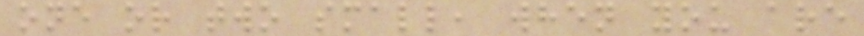one or two small, when you are
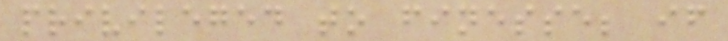privileged to finesse; if
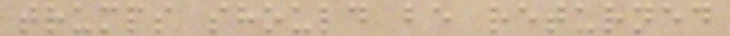trumps should be returned
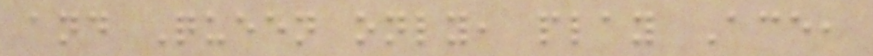and Queen only, play Ace,
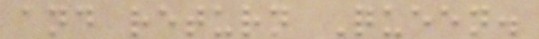and return Queen.
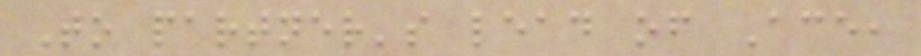To partner's lead of Ace,
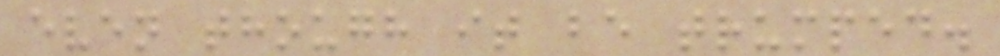even though it be trumped.
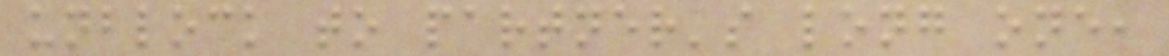unblock to partner's long one,
